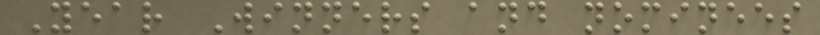Year Winners and nominees
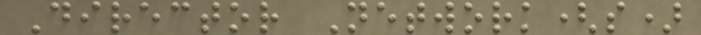Director Network(s)
